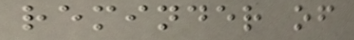reminder of
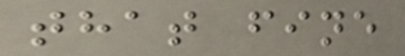that fine
